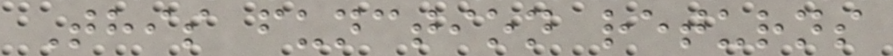This function returns
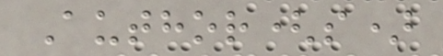Author(s)
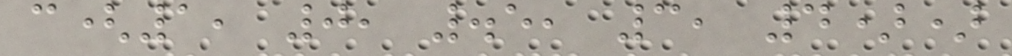c(1, 0, .5, 3, 4))
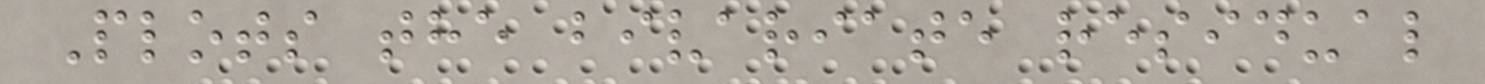Plots the bivariate residual
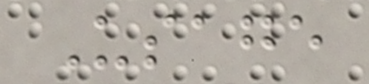Usage
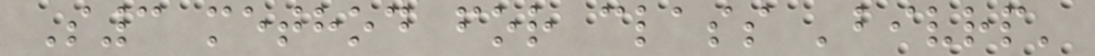S3 method for class 'bivrp'
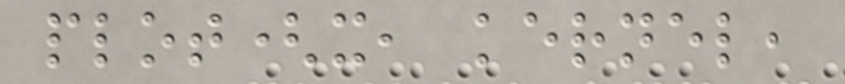plot(x, kernel,
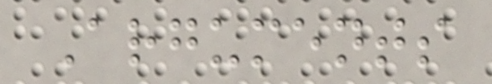Arguments
